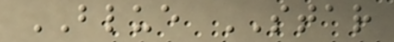BLUE STAR
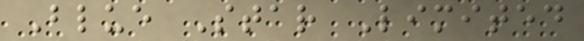Blue Star Limited
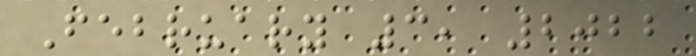February 3, 2022
